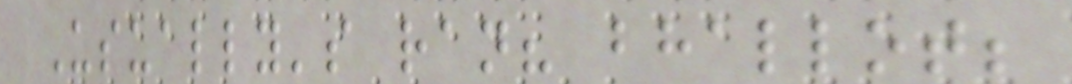Usually's ran? bhallot;
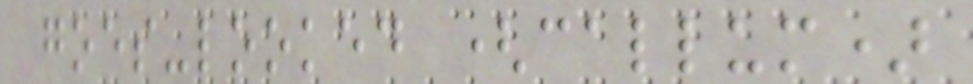goes-looked (callum)
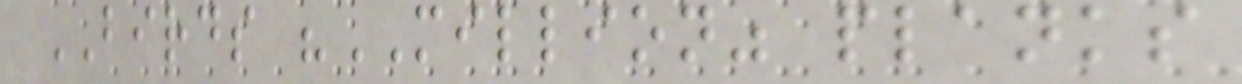BIRDS "MILLION" planks
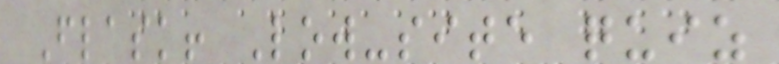Flask! Low-site quiz
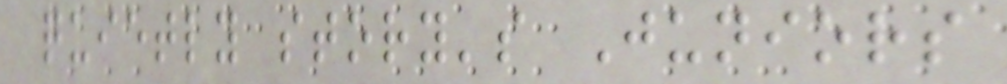quietly story's Juniors
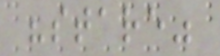"stare"
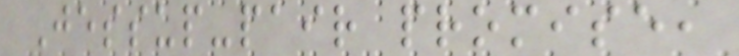Jessup-pair promise,
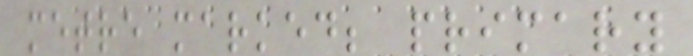metre marked; primary
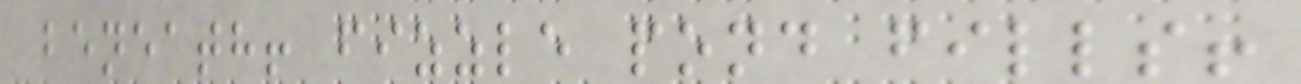beneath! fizzle pond fills!
